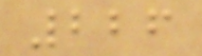226
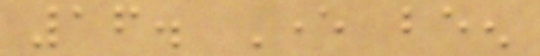16. Ever been
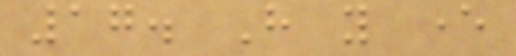17. Have you ever
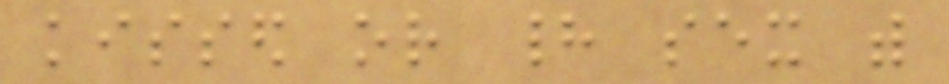kissed or had sex with
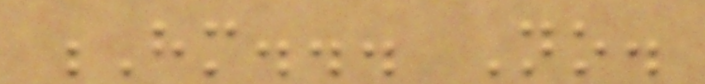Hm... No.
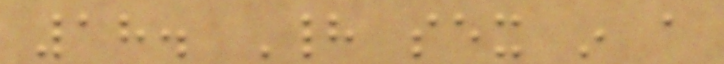18. Had sex in a
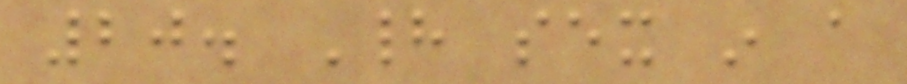20. Had sex in a
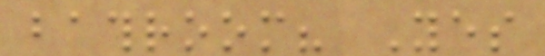bathroom? Yes
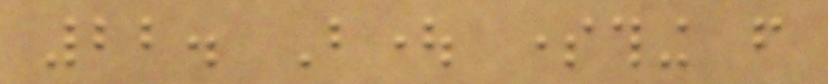22. Bought something from
